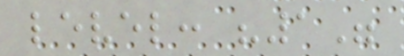level: "1"
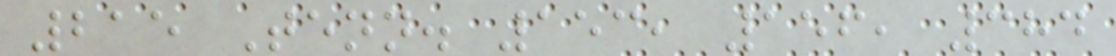215 Tenn. 153, 156, 384
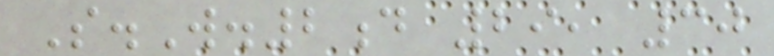S.W.2d 29, 30
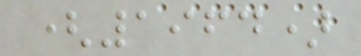(1964)
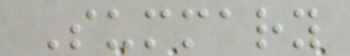Summary
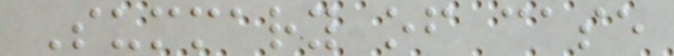Summary of case
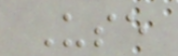Use
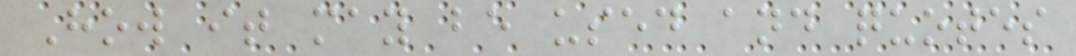How it may be used and quotes
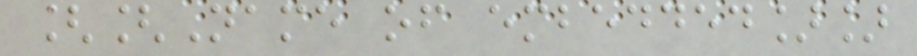[[Name of embedded]]
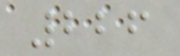226
